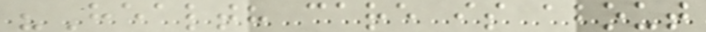"Health care is about
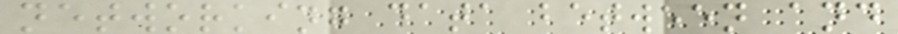networking data between and
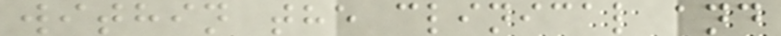within the clinical and
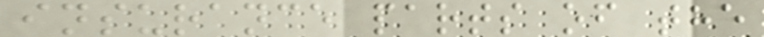insurance parts of the
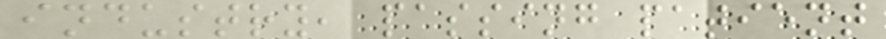industry, passing patient
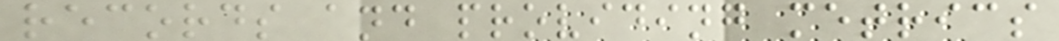records and providing metrics
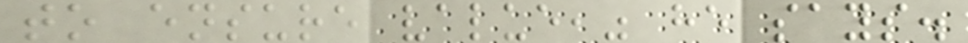to ensure value," he says.
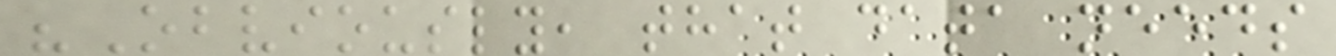"Obviously, that data needs
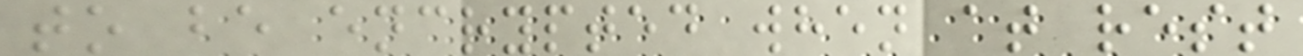to be encrypted when at rest
